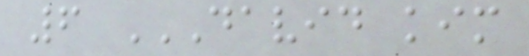6 DAVID KIM
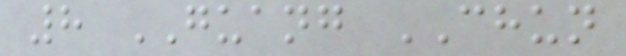8 GUANG CHUN
